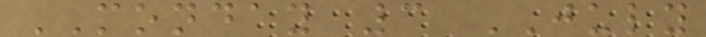MONDAY 3 JULY
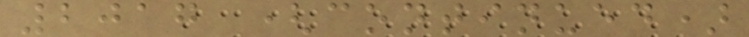2017 (continued)
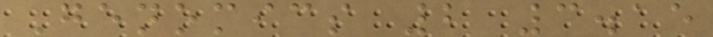Genomics 2 3.15
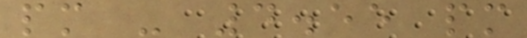pm - 4.55 pm
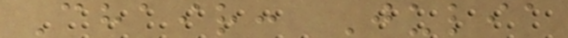Chair: Julia
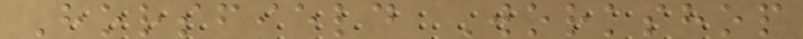Horsfield Workshop
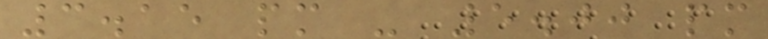3.15 pm - 5.00 pm
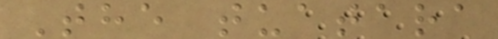The tuatara
